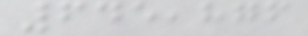645,876
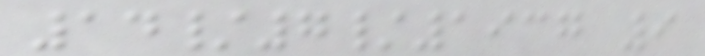14/7/1937 9
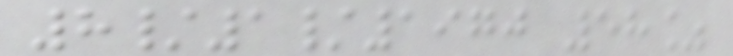8/1/1970 58%
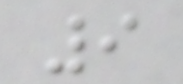9
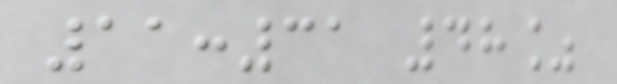11:31 48%
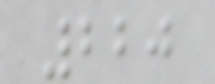220
